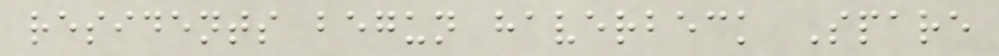residents begun haverbeck Spare
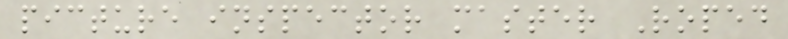picture inspector master Roped
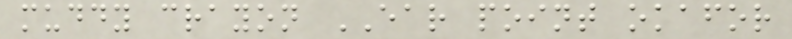muddy crayon EAR point okafor
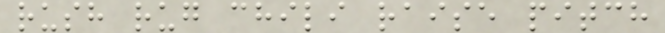rush rug chili raise pitch
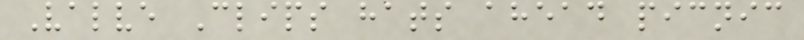Valve Clips hats ahead picnic
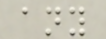any
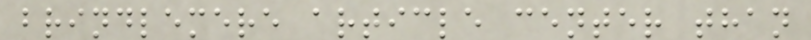brindlemere article center than
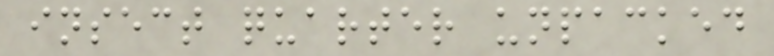insect quarter unpacked
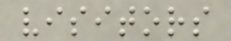visitors
